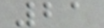21
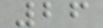26
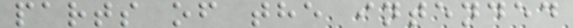parts of the intended
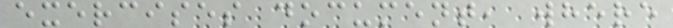exercises document, where
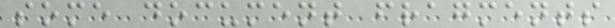some document fragments
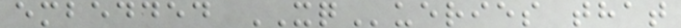embedded XQueries that
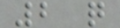2 q
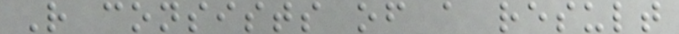R consists of a result
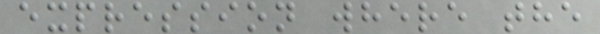expression where the
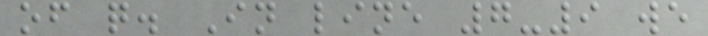of q. In line 7-9 we
